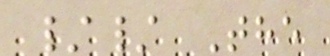// The
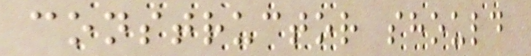constructor should
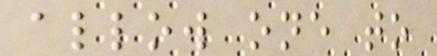allow one to
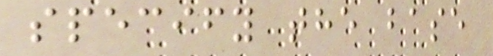specify the base
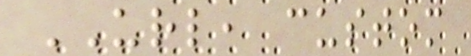URL, custom
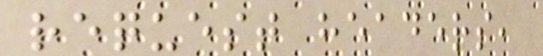request headers,
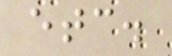etc.
